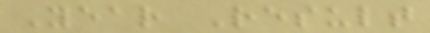Year Result
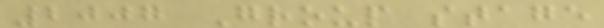2007 Group stage
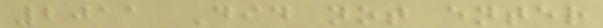2011 Did not enter
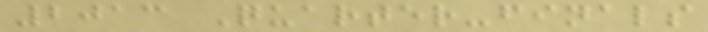2013 Quarter-finals
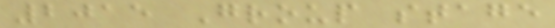2015 Group stage
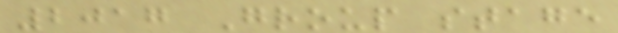2017 Group stage
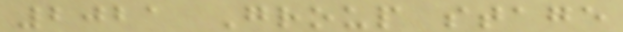2021 Group stage
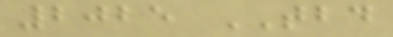2025 TBD
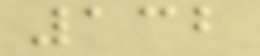132
